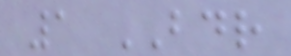1 BDR
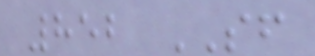852 SF
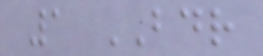1 BDR
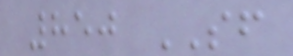850 SF
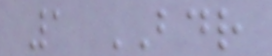1 BDR
